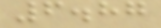6.87
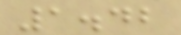1.42
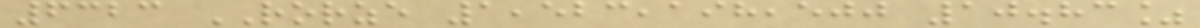6323 RORZE 1,523,198,500 10.83%
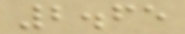2.65
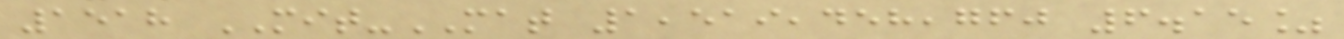1518 MIT-MAT 1,519,458,760 6.15%
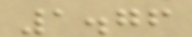1.76
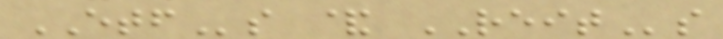ETFs & REITs
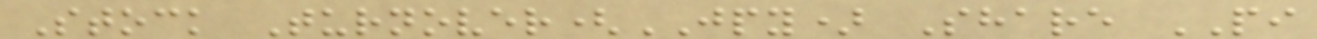Stock Turnover(JPY) Share PI
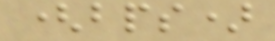(bps)
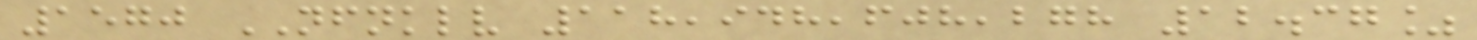1570 NFNKLV 118,948,608,278 12.37%
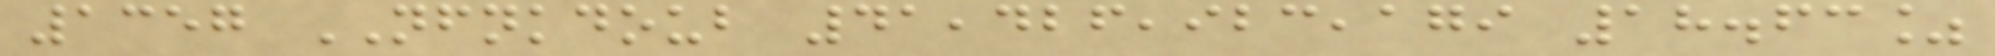1357 NFNKDOUB 41,426,923,179 18.63%
